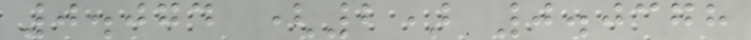0.074 (2) 0.0378
